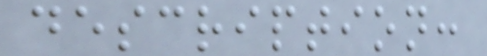description:
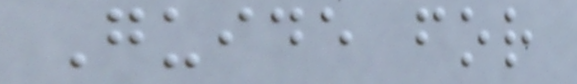Guide for
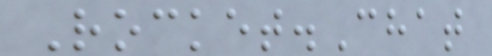Rocket.Chat
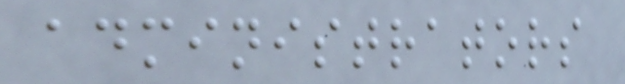administrators
